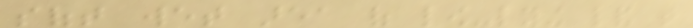soft wet area of low-lying land that
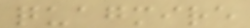quagmire
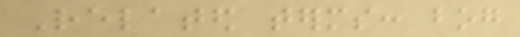Related terms: bog
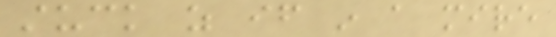stuck as if in a mire
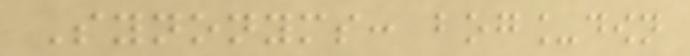Synonyms: bog_down
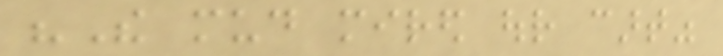"The mud mired our cart"
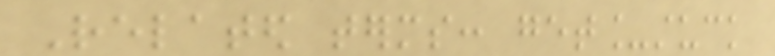Related terms: get_stuck
